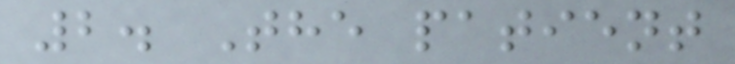2. The patient
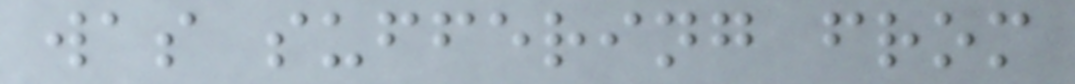was suffering from
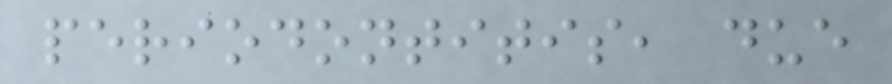periodontitis, due
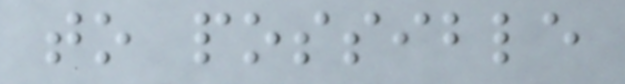to possible
